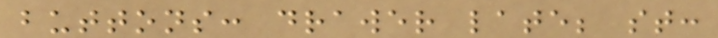buttons: drawer late; st:
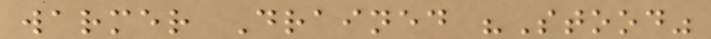warmer Drained "Stood"
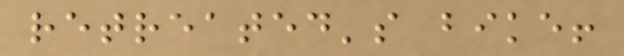retreated's bike!
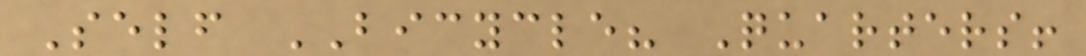Self BICYCLE? Quarters!
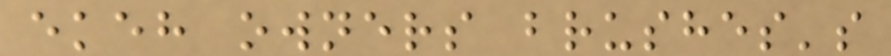ekeh owners brushes's
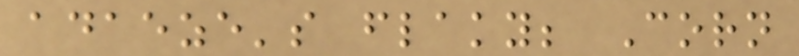adaeze's flaky; Corn
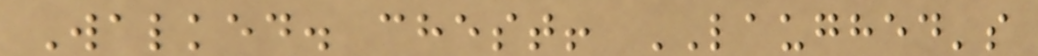Walked. chest! LAUGHED's
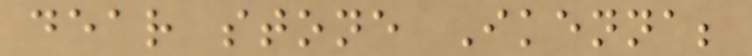dear stone Ikenna;
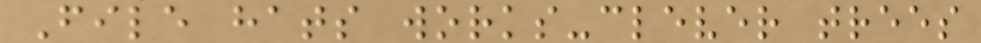File hats works-clever trees
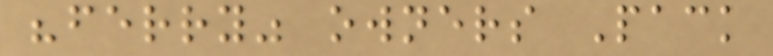"ferry" owners Pack
